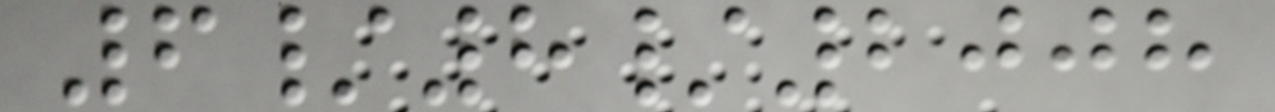6/8/2008
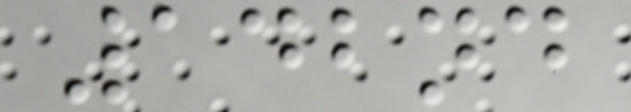142nd
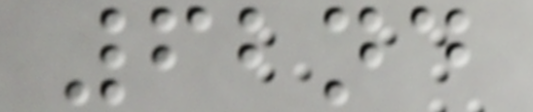62nd
